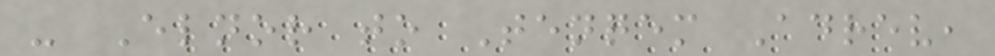- Elnor to Tenqem Adrev,
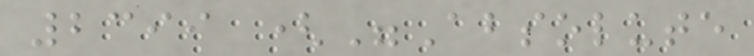2399 ("Absolute
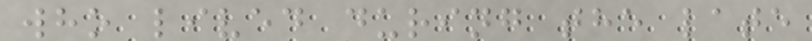who lived during the late
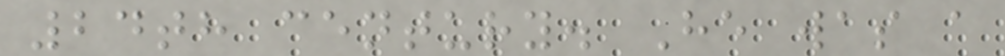24th century. He was a
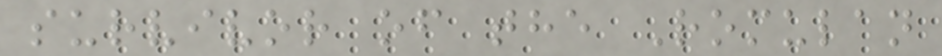survivor of the Romulan
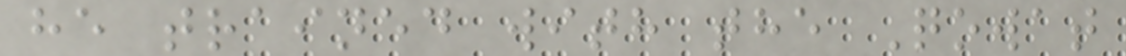he trained with the Qowat
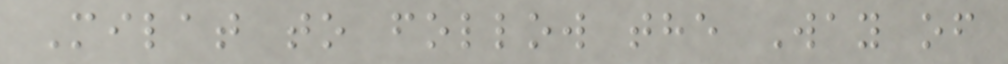Milat to follow the Way of
